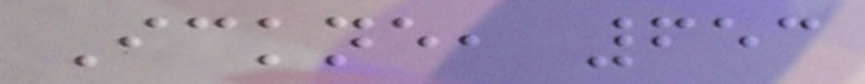Ickne, 653
